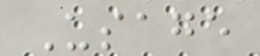Usage
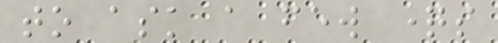to ask a few questions
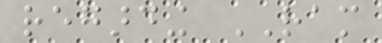regarding RAM
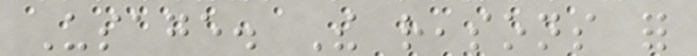Usage. The reasons for
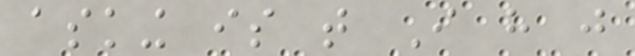asking is that I have just
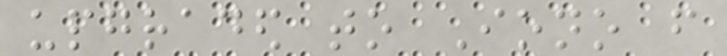upgraded to Iono from
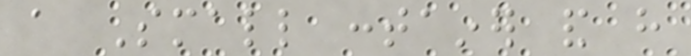a Small container and have
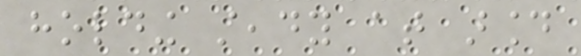holding steady at around
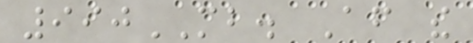990MB. After the
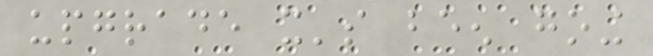upgrade it's been going
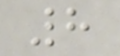8
